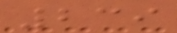239
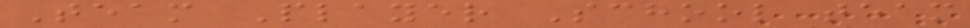Team Player School team
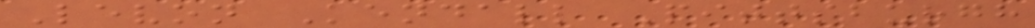Levon Kendall Pittsburgh
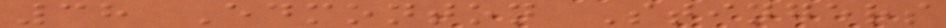38 Edmonton Stingers
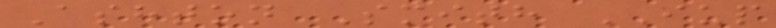Ashton Smith IUP
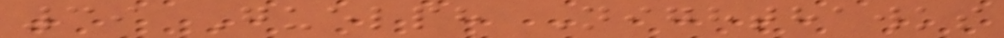39 Guelph Nighthawks
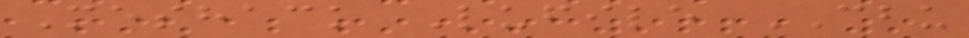Meshack Lufile CBU
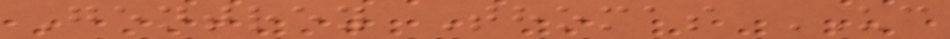Gentrey Thomas UC
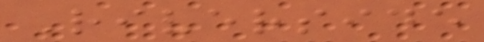Riverside
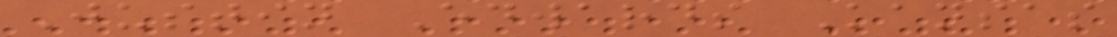Justin Edwards Kansas
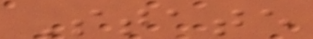State
